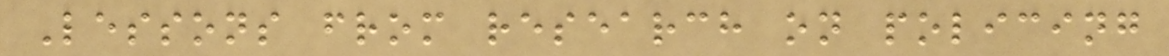Lessons from research on policing
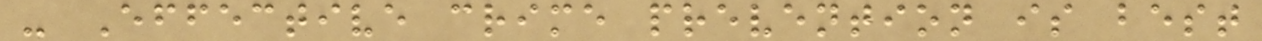- Effective crime prevention is best
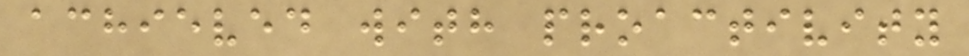achieved with proactivity
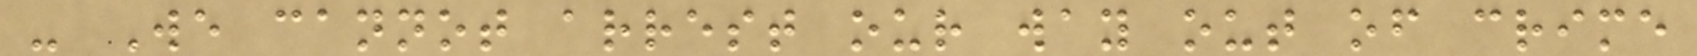- We cannot arrest our way out of crime
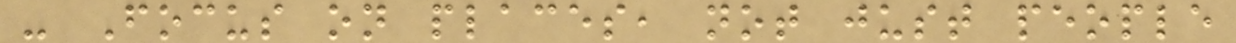- Focus on places, not just people
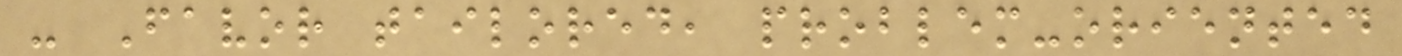- Favor tailored, problem-oriented
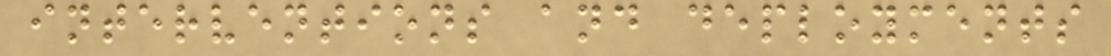interventions and deployments
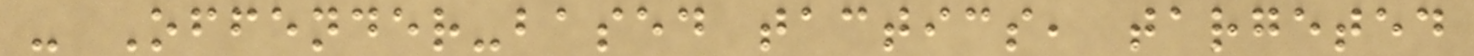- Offender-based tactics, targeted
